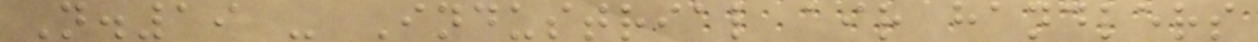N.19 - Industrial air handlers
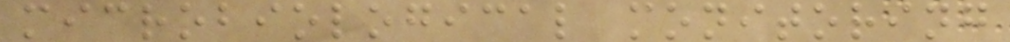microbiological monitoring
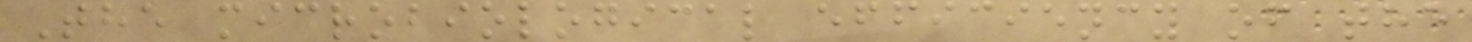The microbiological efficiency of the
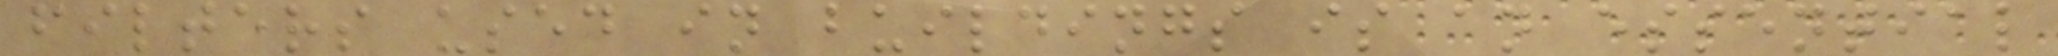filters used in buildings is an essential
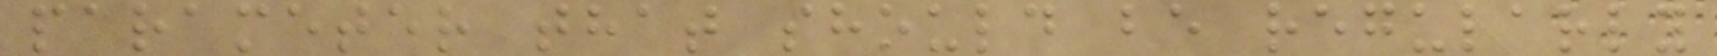parameter that should be regularly
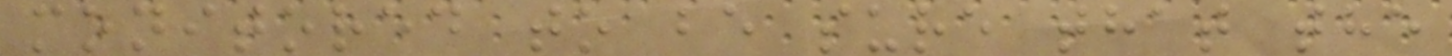monitored to be sure that the
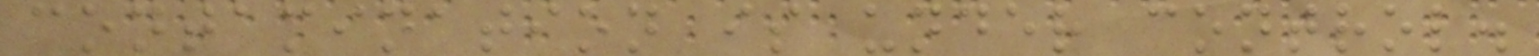contamination is under control.
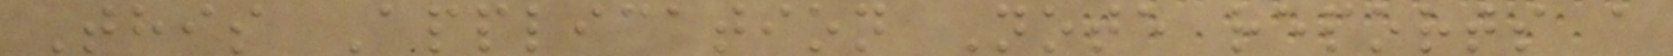This Application Note reports a
